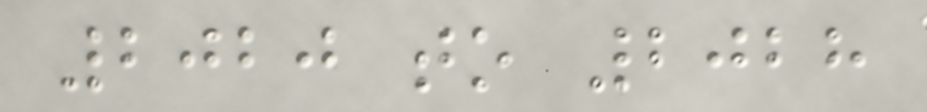2020 to 2028
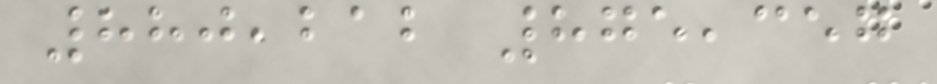880,212 875,357
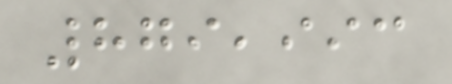879,993
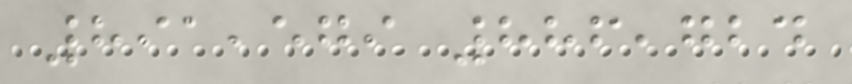891,579 886,724
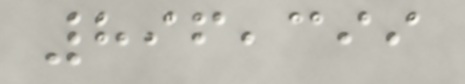896,399
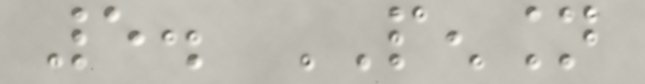5. PENSION
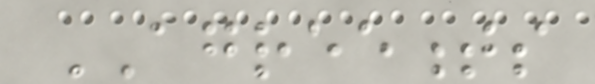AGREEMENTS
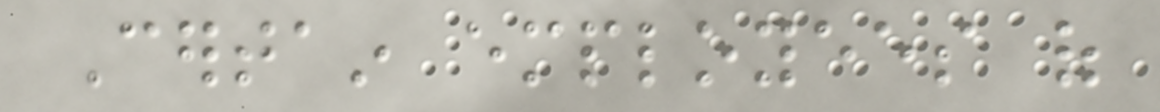Certain employees of
